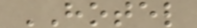HOTEL
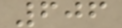606
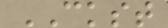CKST
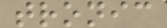tronic
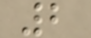2
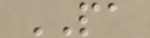PA
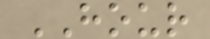HOUR
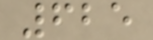625
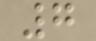7
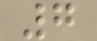7
